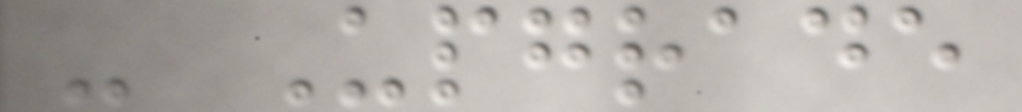- Upgrade
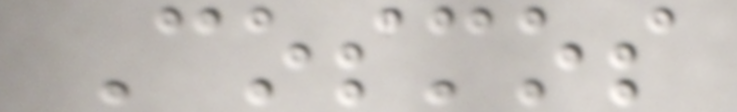Cosmos
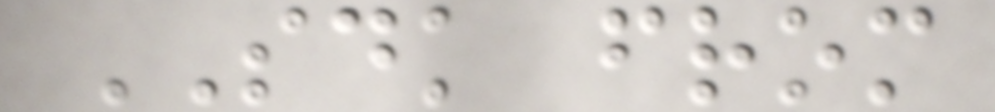SDK from
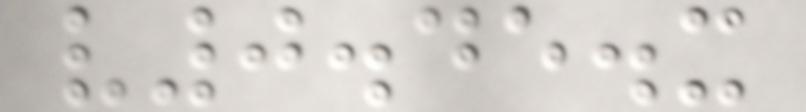v0.45.x
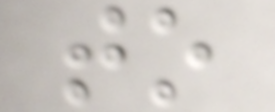to
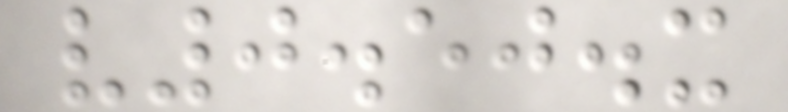v0.50.x
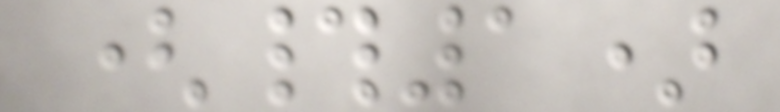(#1)
